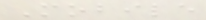Mobile
